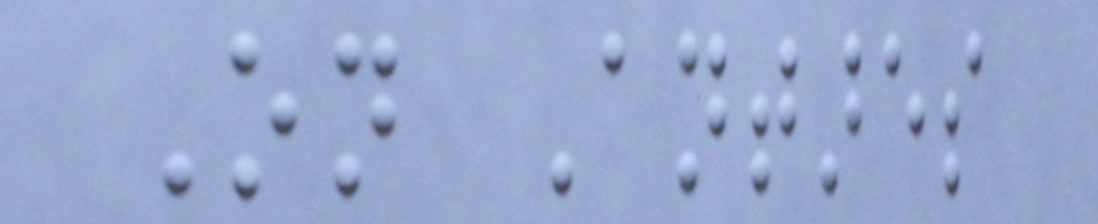On Antares
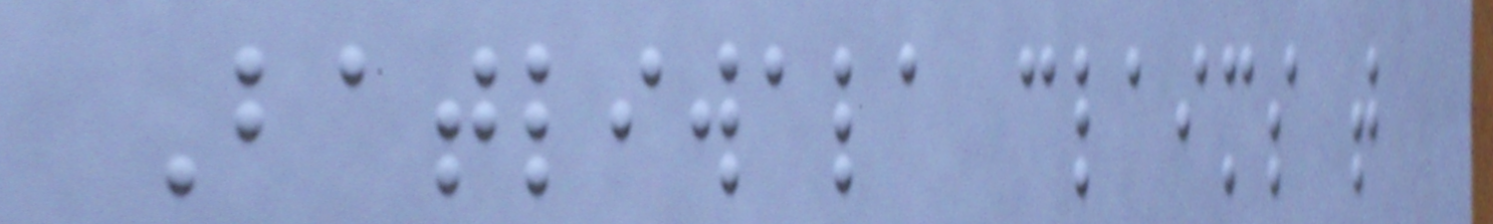Batliwala claims that
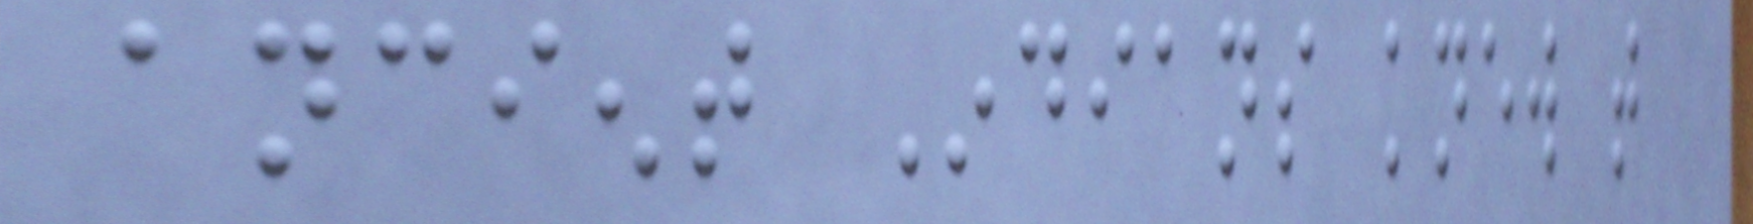ancient Indians knew that
